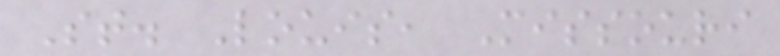St. Louis, Missouri
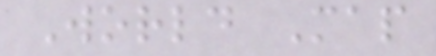World Map
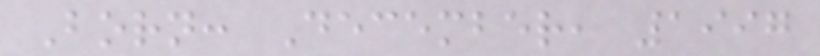Born: December, 1997
